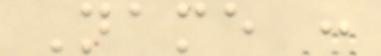Name :
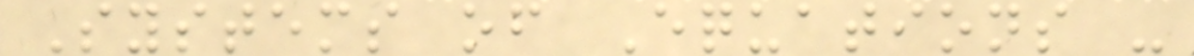Systems of Equations -
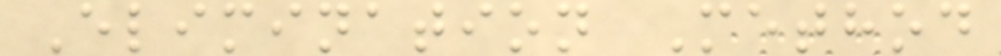Elimination Method
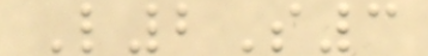L2S3
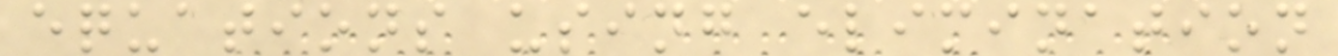equations using elimination
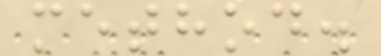method.
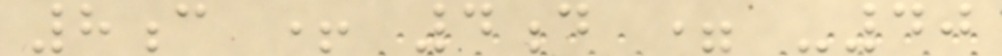8c + 4d = -40
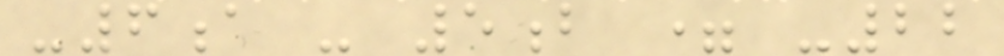-6a - 5b = -22
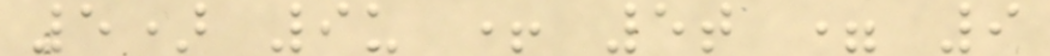5) 9u + 5t = 9
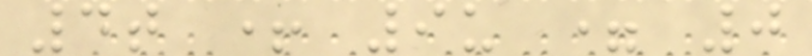4t + 9u = 0
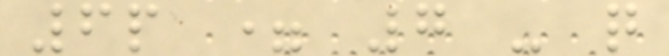6p = 7 - q
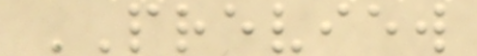PREVIEW
